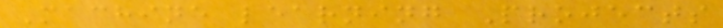Machine learning Projects
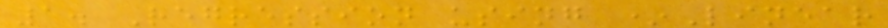1. Regression using *Linear
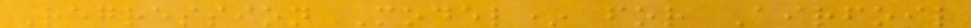Regression Model* for Airfoil
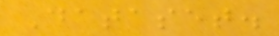Dataset.
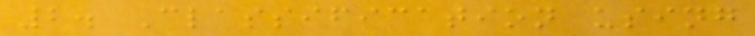2. Classification using
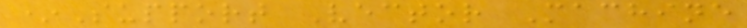*Support Vector Machine
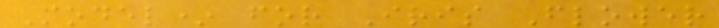Model* for Iris Flower
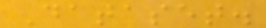Dataset.
